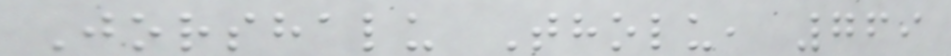Jorshalu Tholu, 769
